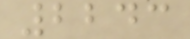2243
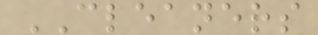CLEANERS
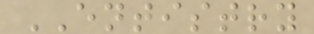ENTISTRY
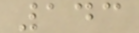143
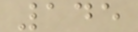145
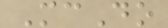McDo
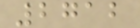2712
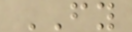FY
